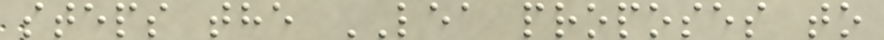steps the LEA proposes to
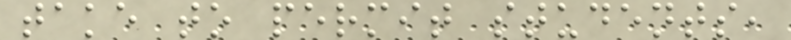take to permit students,
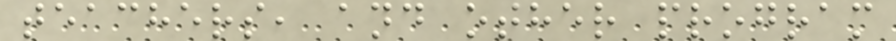teachers, and other program
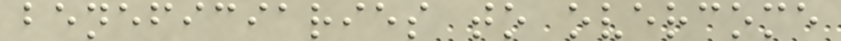beneficiaries to overcome
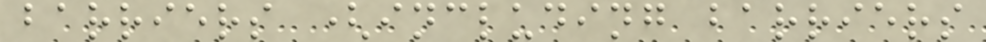barriers (including barriers
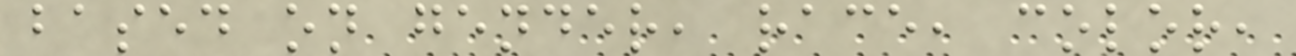based on gender, race, color,
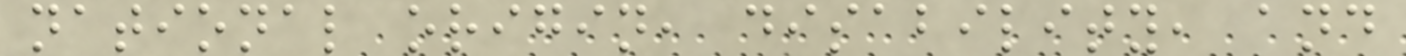national origin, disability, and
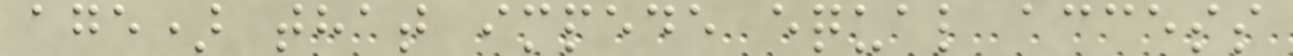age) that impede equal access
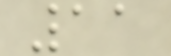11
